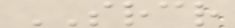SRCR
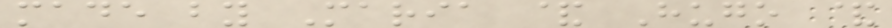made by Maria & Hugo &
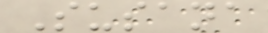Susana
